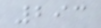293
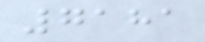7181
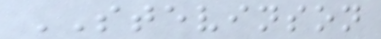STEVINSON
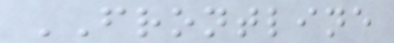FRONTLINE
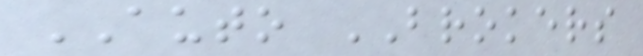AUTO BROKERS
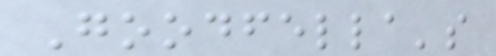Goodfella's
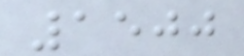1500
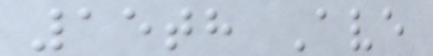15th Ave
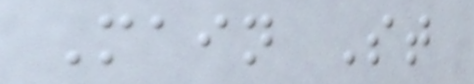Main St
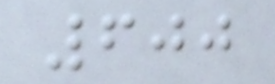600
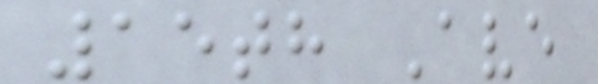15th Ave
